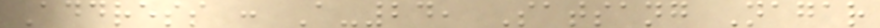Address : A-24, Satsang Nagar
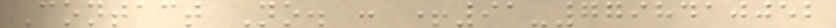Contact No. : +91-7798410052
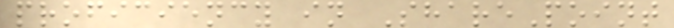proficiency in SharePoint
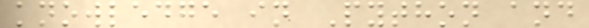knowledge in Python and
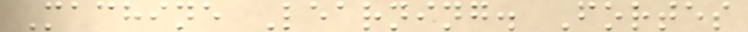Machine Learning. Fortes
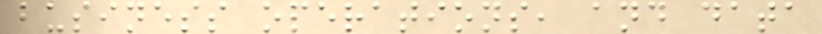business operations, and data
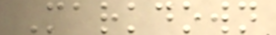Markdown
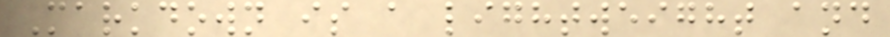Markdown is a lightweight and
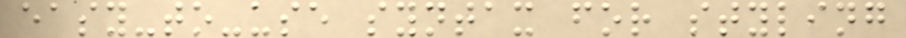easy-to-use syntax for styling
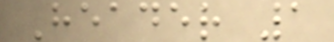Header 1
